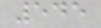545
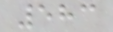583
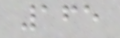165
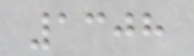1308
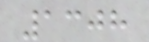1308
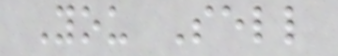You Sell
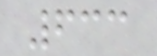633
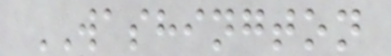WASHINGTON
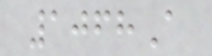1068A
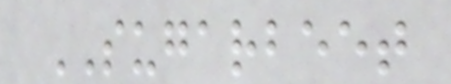SUGARBEET
